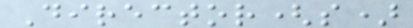Director(s)
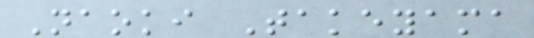Naoki Takeyama
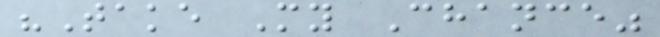"Take My Chance"
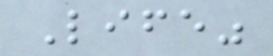Life"
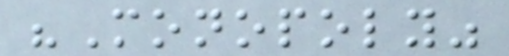"Monopoly"
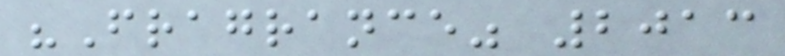"Fragrance" 2013
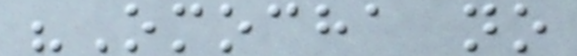"Omocha no
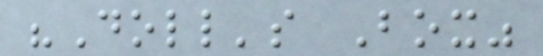"Doll's Box"
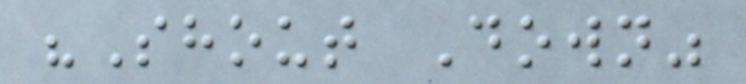"Shout Down"
